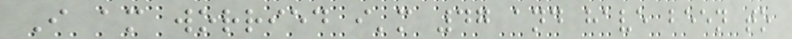I am worried i'm 47 and have been to
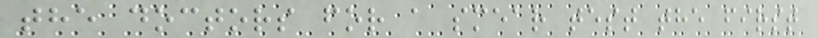the doctors for a smear test the first
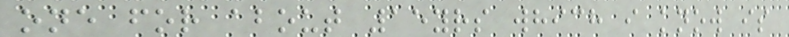one for about 15yrs which i know is
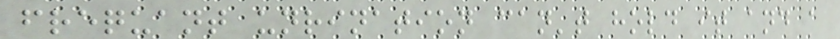frequant unrination can't hold it and a
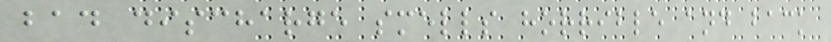bad discharge smells horrible and back
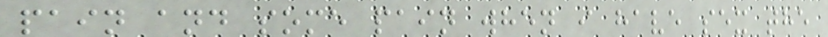pain and some pain when i have sex the
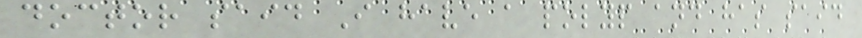doctor said I have a polyp and has said
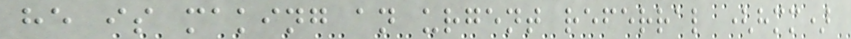he is making an urgent referral (hmm)
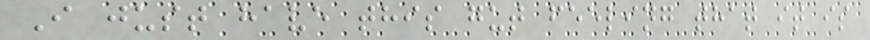I just have this gut feeling that it is
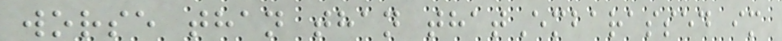worse than than thatEmbarassed im
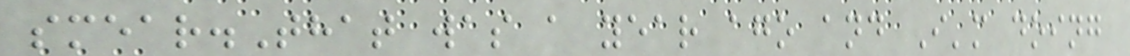smear.That was a year ago and I'm doing
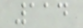114
